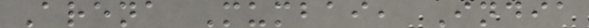Arena Mumbai, India
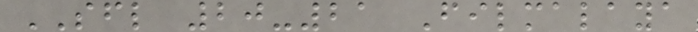SFL 20-21 Filmalaya
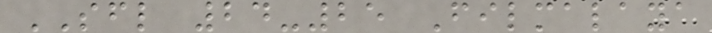SFL 24-25 Filmalaya
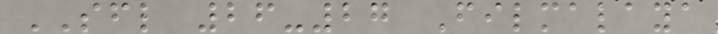SFL 26-27 Filmalaya
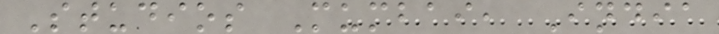Studios Mumbai, India
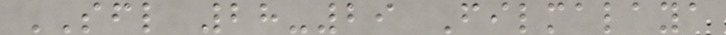SFL 28-29 Filmalaya
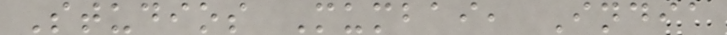Studios Mumbai, India
